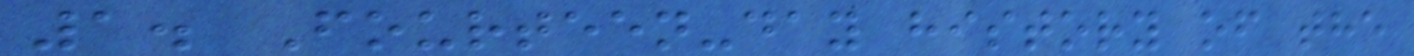1. Fourteen-day history of the
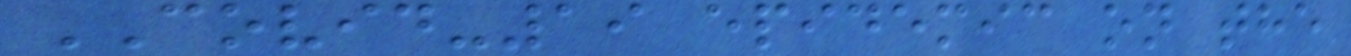COVID-19 epidemic on the
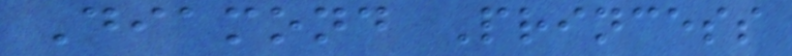Diamond Princess
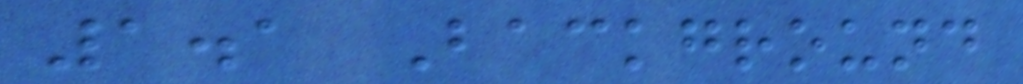1.1 Background
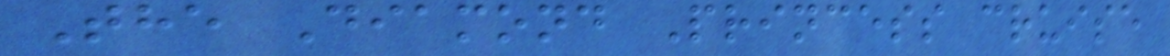The Diamond Princess cruise
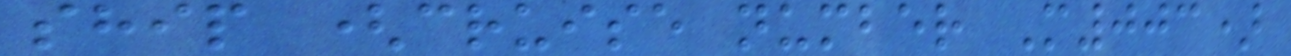ship (cruise number M003)
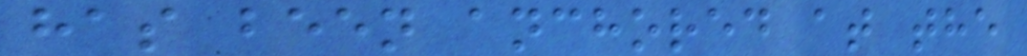has been anchored at the
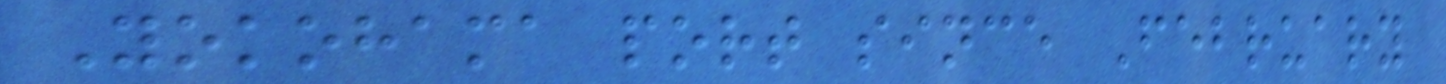Yokohama port since February
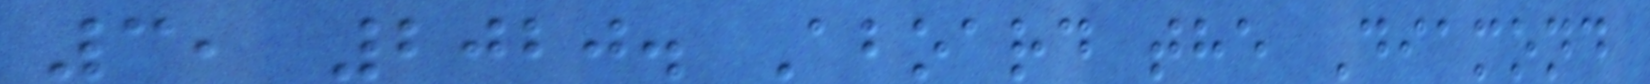3, 2020. Aboard the Diamond
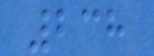238
